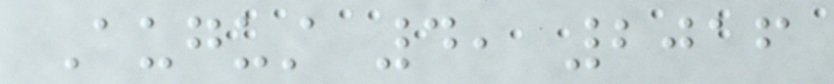August 4, 2016
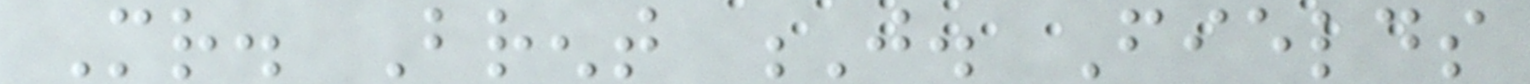Mr. Brent J. Fields
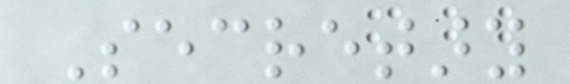Secretary
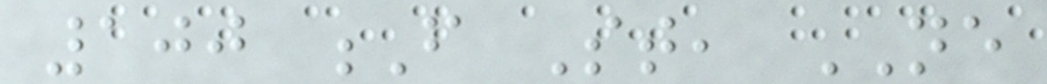100 F St, NE
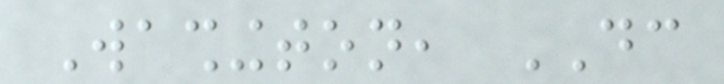Washington, DC
